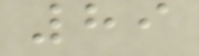89
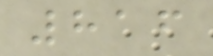816
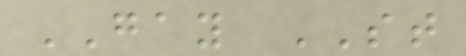GAY ST
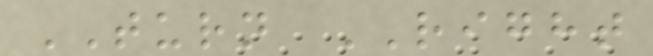TURN RIGHT
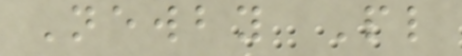Newby Pl
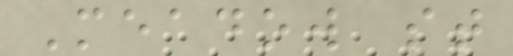Meadow st
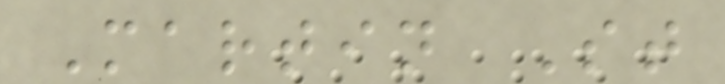Martin St
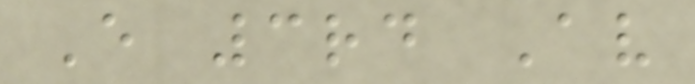E 3rd Av
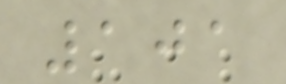101
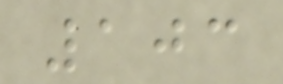103
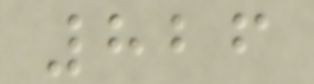826
